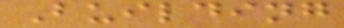Building
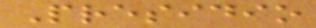Presidio
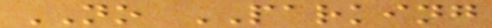NO PARKING
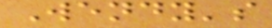Wendy's
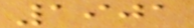1901
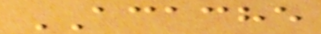ACACHE
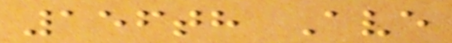156th Ave
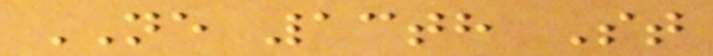NE 13th St
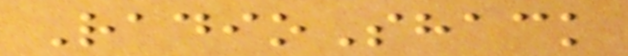RadioShack
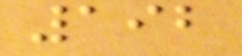192
